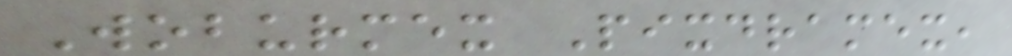Woburmex Pixdramex,
